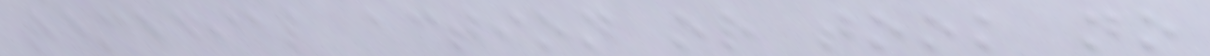remedial action or took no
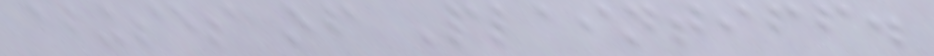abuses of Plaintiff.
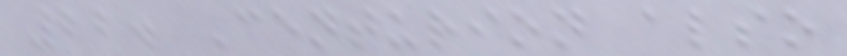22. Centurion also
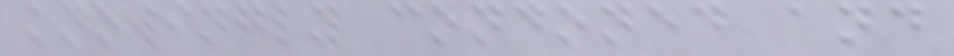knowingly condoned and
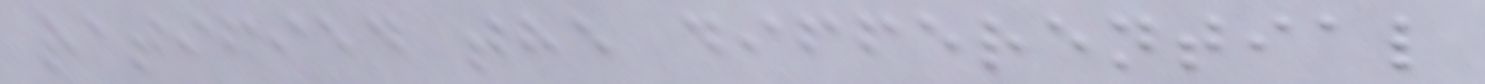ratified the differential
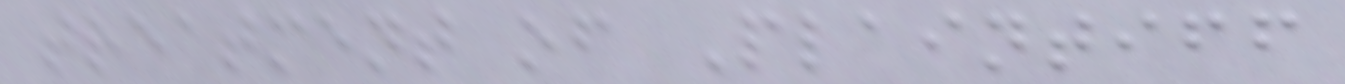treatment of Plaintiff
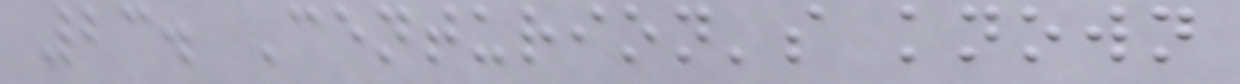23. Centurion's known
